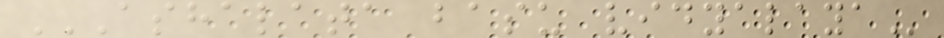ASHALATA BASU VIDYALAYA
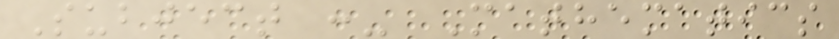Subject :- Mathematics
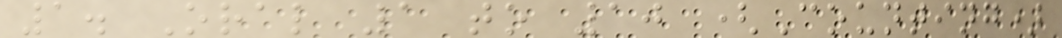1. Oral 1 to 10 (Counting)
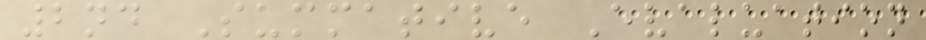2nd Summative Evaluation
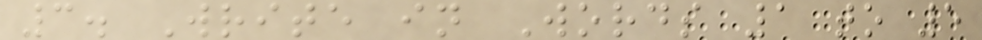3. Write in Words 1 to 5
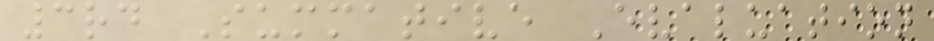3rd Summative Evaluation
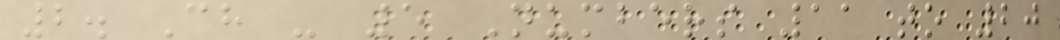2. Ch - 5 Numbers 11 to 20
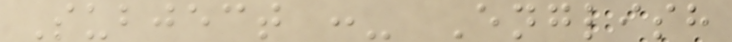Subject :- English
